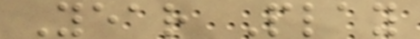Year Play
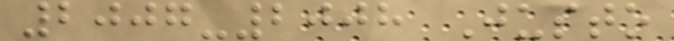2007-2008 Justo
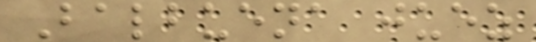Balbuena juez
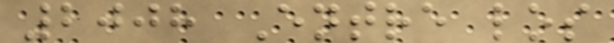2008 Entre los
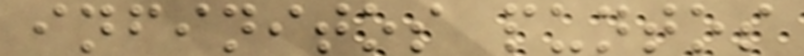infinitos puntos
